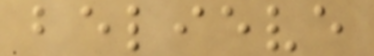believe
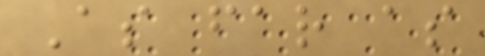As far as
